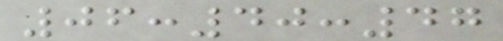06:40:47
